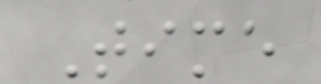Time
